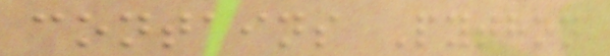contains Python
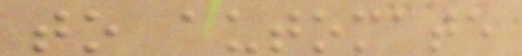to automate
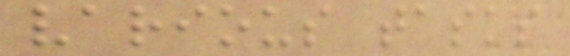various tasks
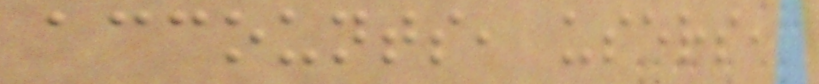accounts, users,
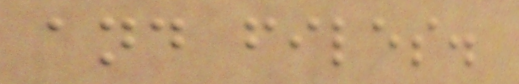and files.
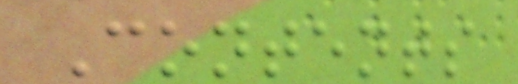Contents
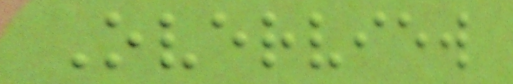Overview
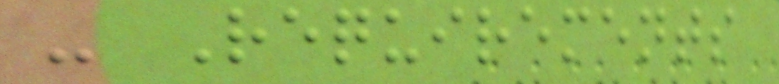- Requirements
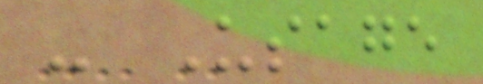- Usage
